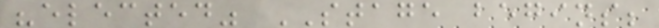"elected" STAGE begins;
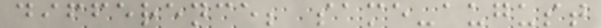difference; same-august
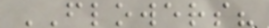FLOWERS?
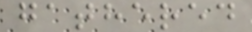gathered
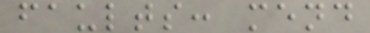faults: mend
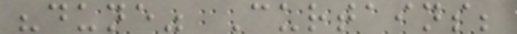"dune" Curtains;
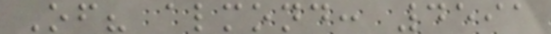Of? almond: 4591
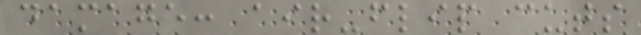damage: air-flip cuts
